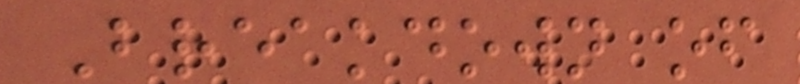Breakdown of
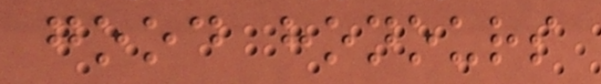good honours
